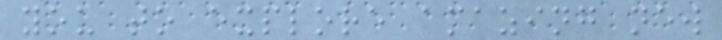you to explore amazing new
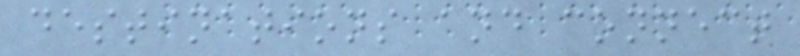destinations and connect
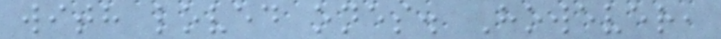with loved ones. However,
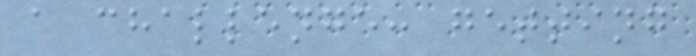a challenge: getting
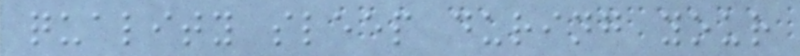quality sleep during your
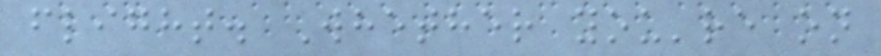flight. Whether you're on
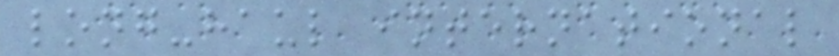long-haul international
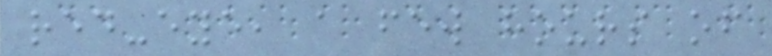red-eye, a few hours of
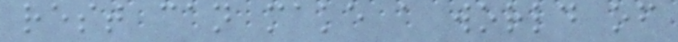rest can make a world of
